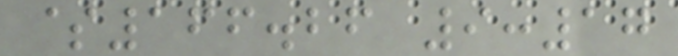$166.26 9:17
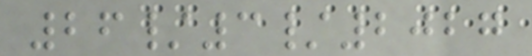26/3/2027
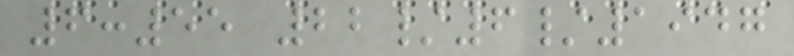6:55 22/6/1947
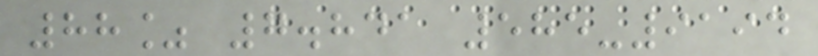88% 7.841 585-9194
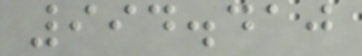994.410
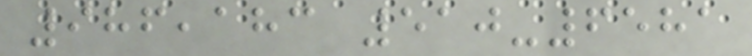986,183 510-6581
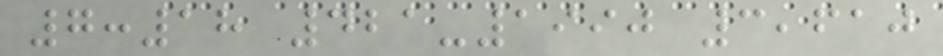7:18 421-1990 3,610
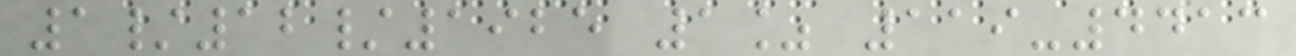1/12/1925 1% 119-4413
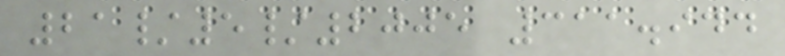21/5/2005 311.944
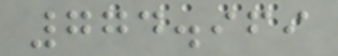774.969
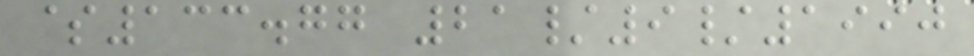$133.77 21/9/1990
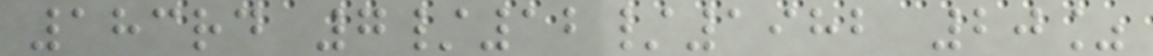183rd 7/12/1982 20%
